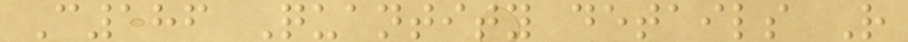C186 Quantity details R
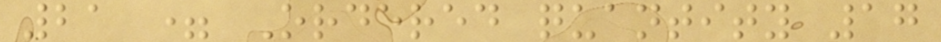21 = Ordered quantity 17
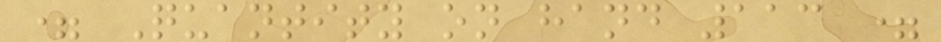= Quantity on hand 113 =
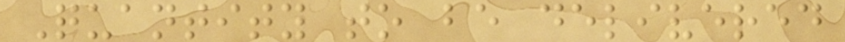Quantity to be delivered
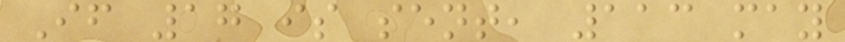If 17 is sent, 113 may
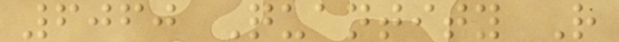6060 Quantity R
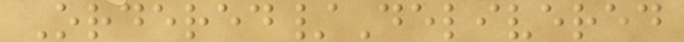Ordered/Delivered
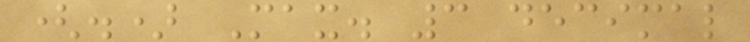(.) Max. 3 decimal
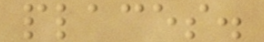places.
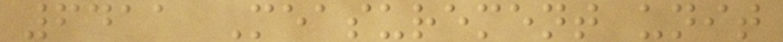6411 Measurement unit
